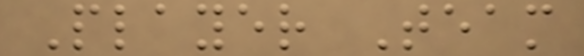Player Team
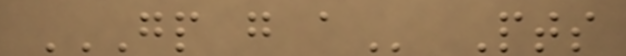GP G A Pts
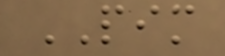PIM
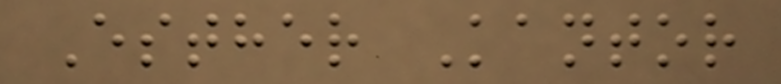Esther Kantor
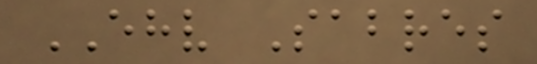EHV Sabres
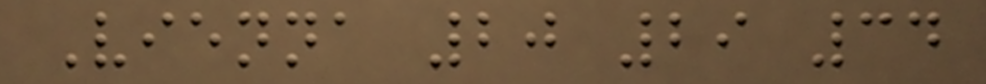Vienna 20 29 34
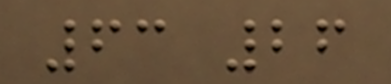63 26
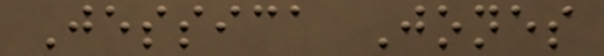Jessica Jones
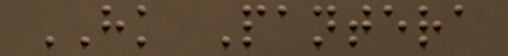HK Pantera
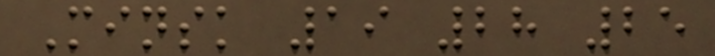Minsk 19 28 25
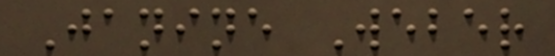Janine Weber
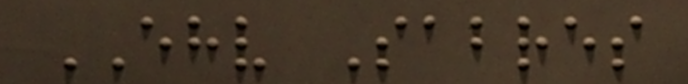EHV Sabres
